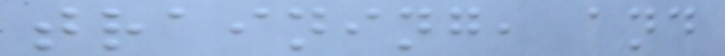training, and
